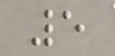5
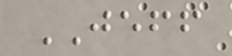JEFF
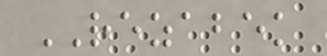REZABEK
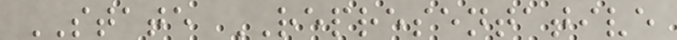STATE REPRESENTATIVE
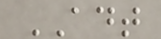ADT
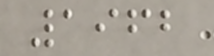1962
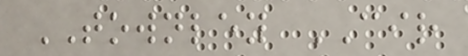TOWNLEY CIR
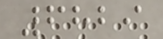6829
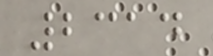2314
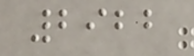2922
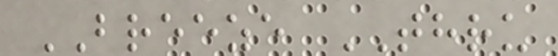BREEZE THRU
